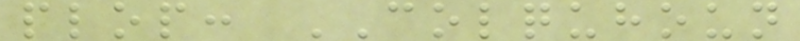plop: COLQUHOUN
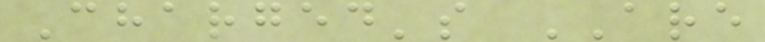Charged's ARE
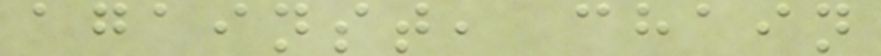against, chain
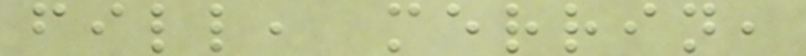fill, merrin,
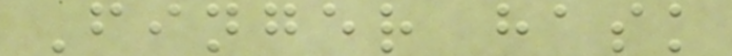Finger hask
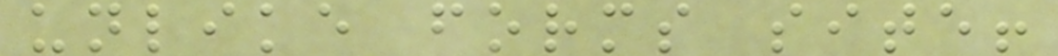unlike forms site!
